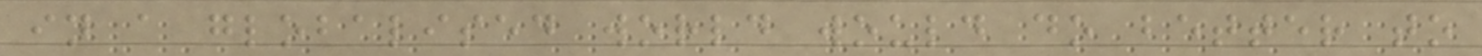in a globalised world would do better to
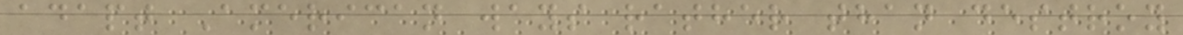adapt American ways rather than destroy
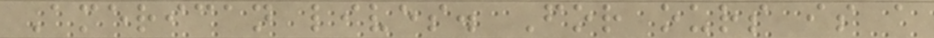American lives. For ours is a
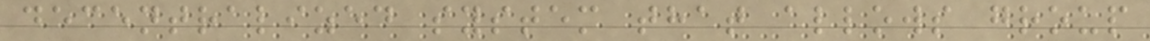decentralized system that allows group
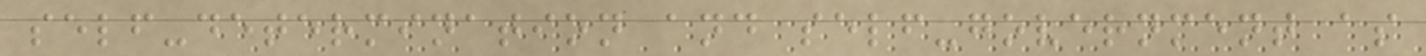self-determination and self-government as
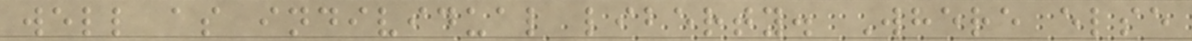well as individual liberty. Where else
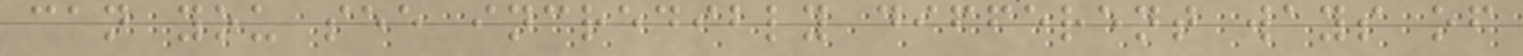can you see incredibly different ways of
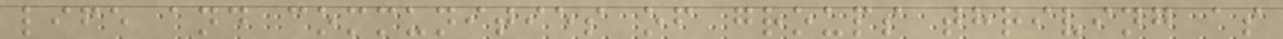life and communities of groups thriving as
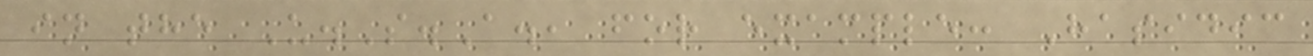in the U.S.A., for example: Hasidic
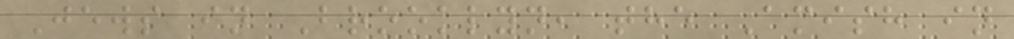Jews in Brooklyn, the Amish in
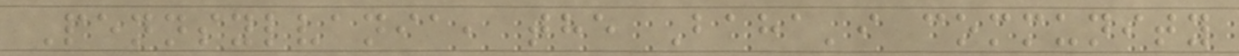Pennsylvania, the Baha'i community
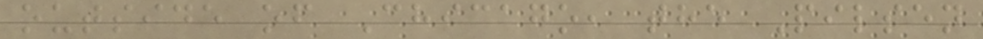outside of Chicago, the Pilsen
